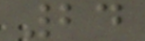24
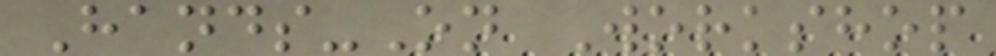Hands-On Workshop
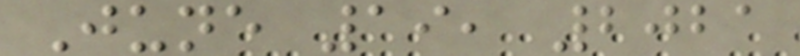June 19, 2021
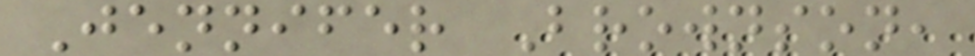Jennifer Brownson,
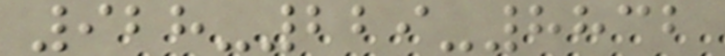928-229-8832
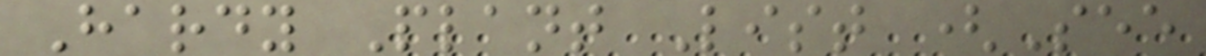Hardy Plant List (See
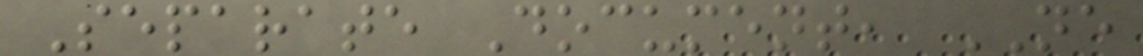Separate Document, NE
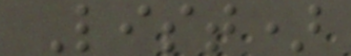List)
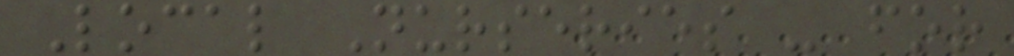Local Nurseries - for
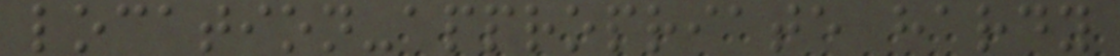location-appropriate hardy
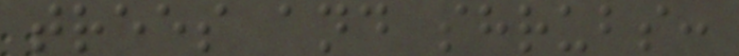trees and shrubs:
